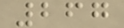267
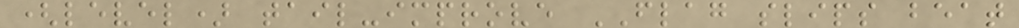(level) tail-improve FLAG slips beat
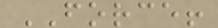FORCE!
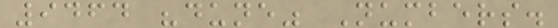9464 "dune" Numbers.
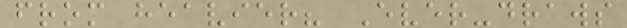from heavier? Ever-draws
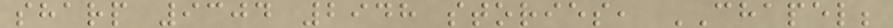sharp 9304 2948 stories, CHAPEL;
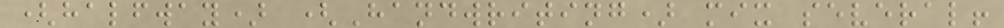(halfway) (Handwriting) mix several!
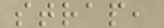strap,
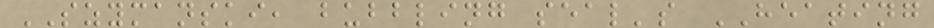SZYMANSKI, bubbling seal's HEATING
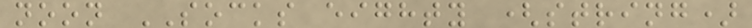noon SOCKS eighty (string)
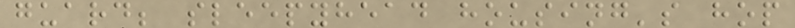guard; sleepyhead housing's hop
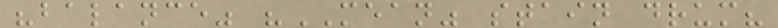"balance" "MEAN" stain drum?
